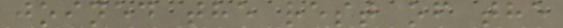joined the rest of the
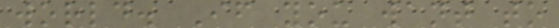world. If you want to
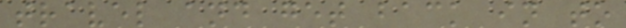travel and get back in to
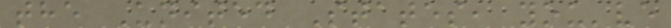the United States, you've
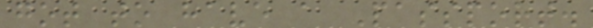got to have a Passport.
